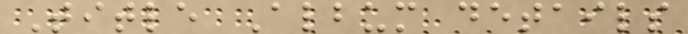Title Album details
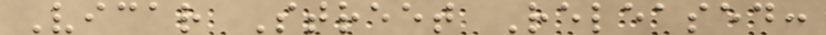Vicar Street Released:
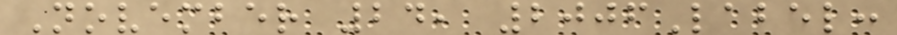November 24, 2006Label:
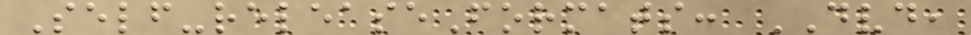Self-releaseFormats: DVD,
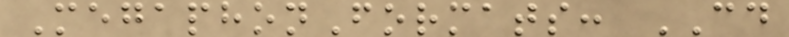MegaphonFormats: CD
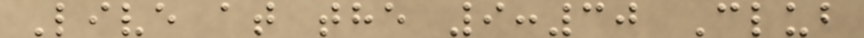Live at the 9:30 Club
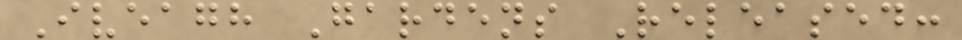Iveagh Gardens Released:
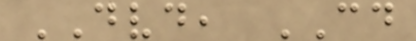DVD, CD
